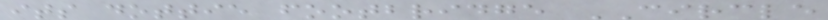its dottie footbridge CIRCLE
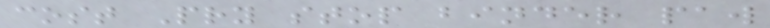cost Pry stop binder paw
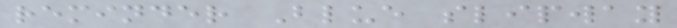reminder Blue slipway
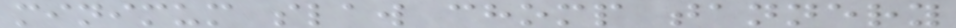minimum slaw chomp tannery
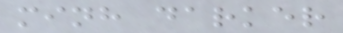minh darker
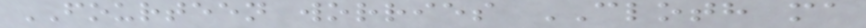FOURTEEN worries CLOTH ma
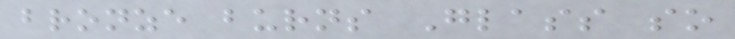bronze burns Glass so
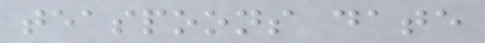teaspoons date
